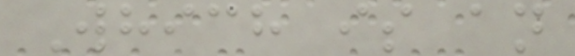Which is an
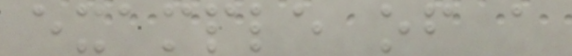example of a
